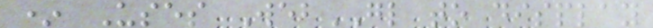* Uses WebGL to display
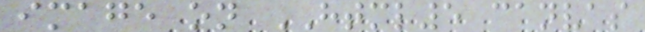image on HTML5 canvas
